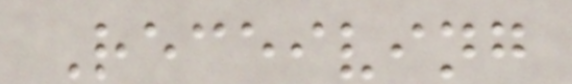Receiving
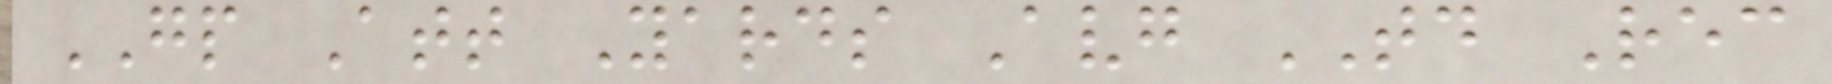GP Att Yards Avg TD Rec
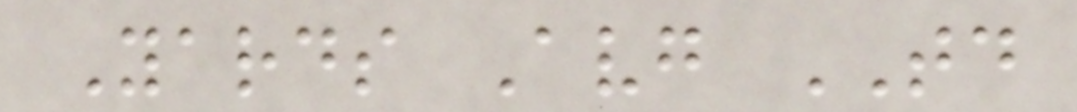Yards Avg TD
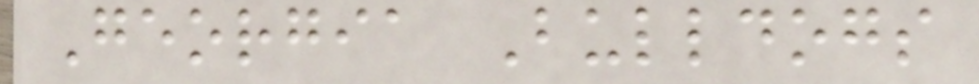Georgia Bulldogs
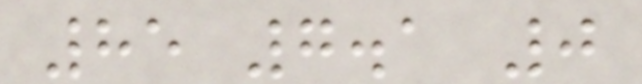85 7.1 0
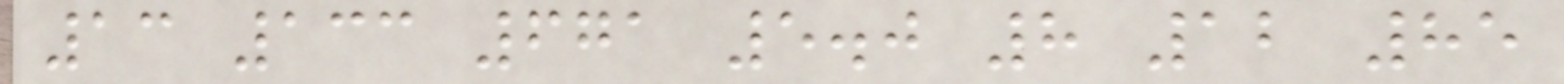13 133 671 5.0 8 12 85
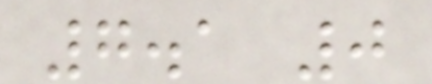7.1 0
